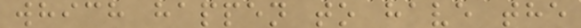which happen to have the
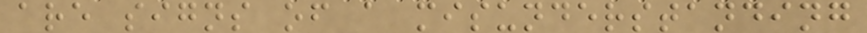are signs of a misunderstanding
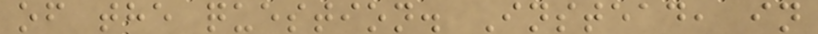of the question. Instead, in
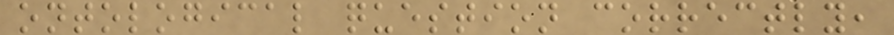ontological question correctly,
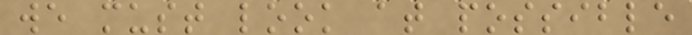we must look at possible
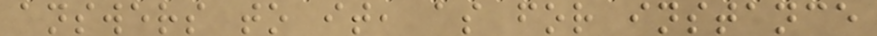answers to it, as for instance
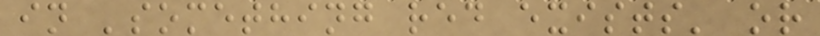in 'something red exists' or
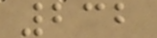232
